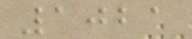1021
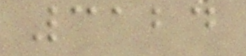3124
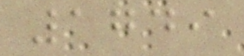1749
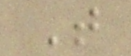T
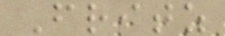Fritz
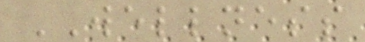WELLNESS
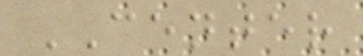CENTER
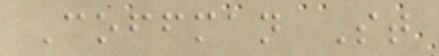Coffman St
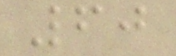60
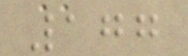177
